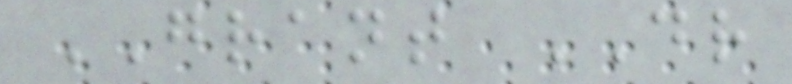GRANT DR
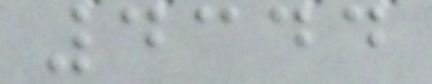4344
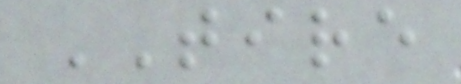TIRE
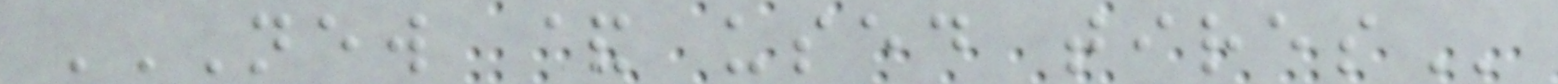NEW & USED TIRES
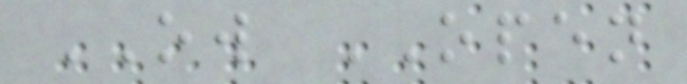OW OPEN
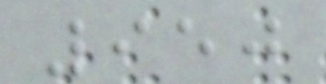950
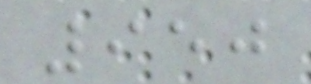950
